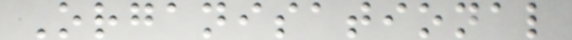Organisational
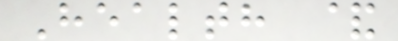Health &
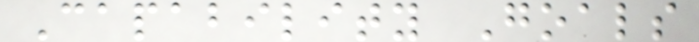Capability Goals
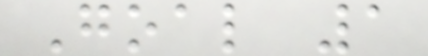Goal 1
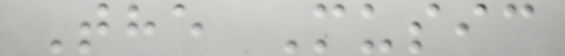The Music
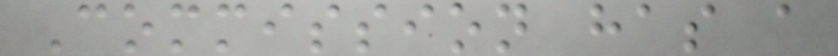Commission has a
